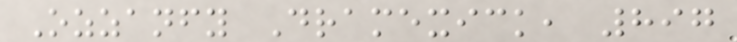Ozzanfy Dramexick, 897
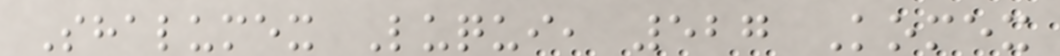Shalumex Luqui, 527 Komex
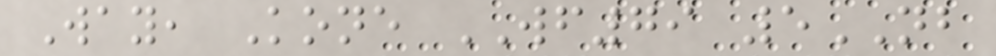Way, Kone WF79 5NB
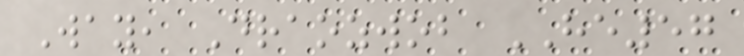Way, Draozwob HE57
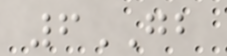6GB
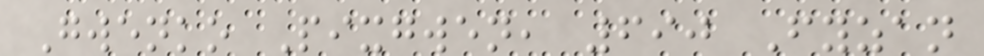Gwenko Pixgwen, 690 Fyzan
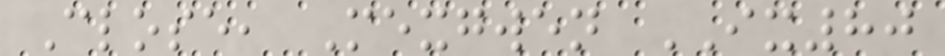Close, Mexgwen IX80
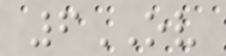6OV
